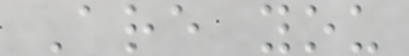Are you
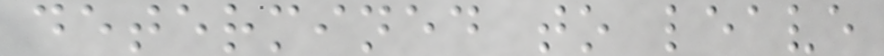determined to leave
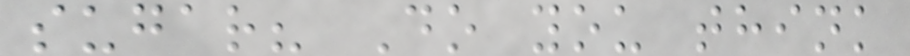sugar? Do you think
